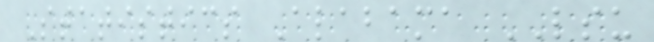Statistics Alabama LSU
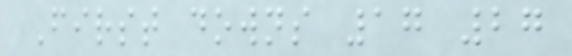First downs 17 27
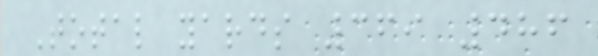Total yards 369 486
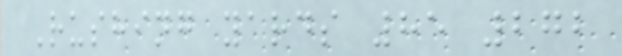Rushing yards 85 272
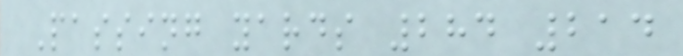Passing yards 284 214
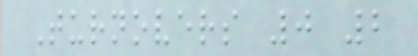Turnovers 0 2
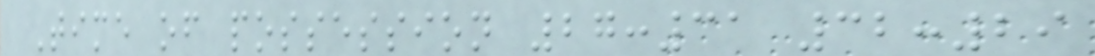Time of possession 27:31 32:29
